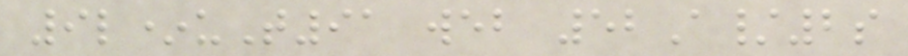9l*uT91 web 52A/2s
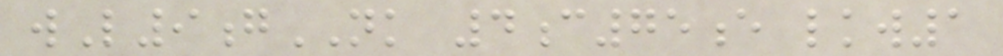wL9gNK 4c75e lkw1
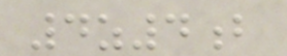4z4b
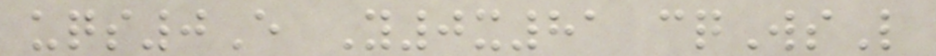uqs0E Y0x81 cqWsL
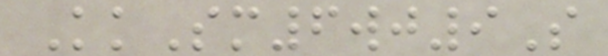KkSm6wj9S
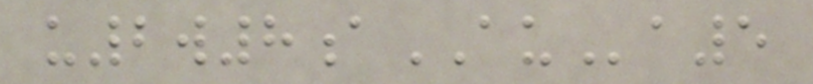u2w8aAUa5
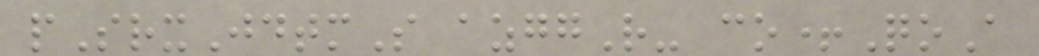pSrxJdtmS azggR- co+QoA
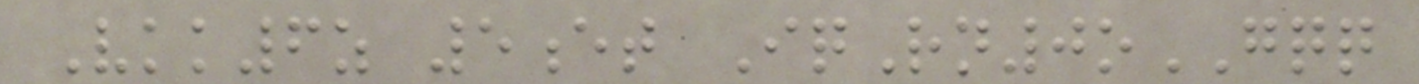Vkk6z 5et IqRn0oGQQ
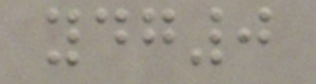ydg0
